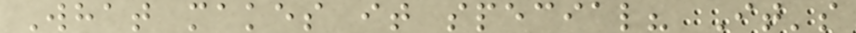What makes it special? It's
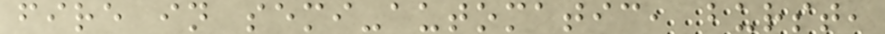fire in semi-automatic, burst,
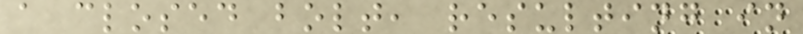a closed bolt, resulting in
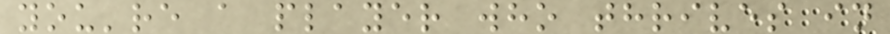you're a player who thrives in
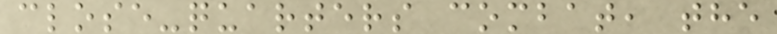close-quarters combat, the
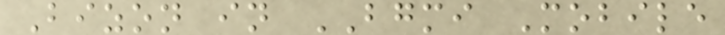Bizon in BGMI Mobile
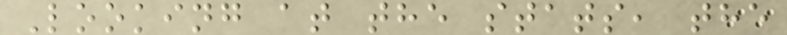Looking at the stats, the
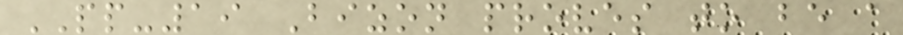PP-19 Bizon proves to be a
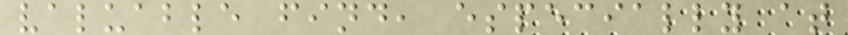valuable find, especially at
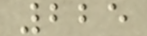225
